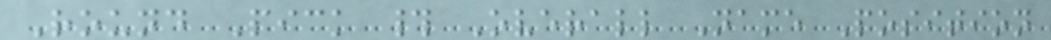Round Pick # Overall Name Position
